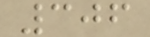306
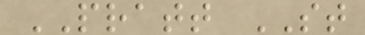PRATT ST
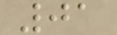01
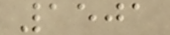1501
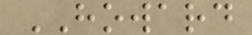HOWARD
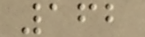162
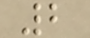2
